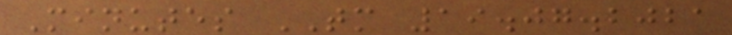Minutes TM 19.07.2021
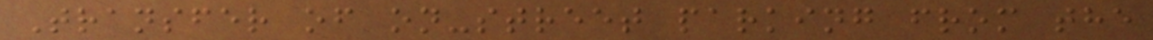Transfer of on-street parking from the
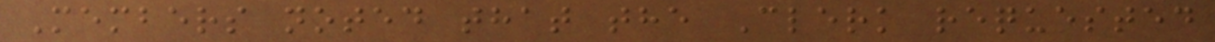Members noted that the Clerk requested
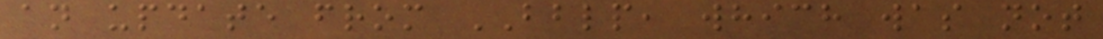an update from BBLP, which was not
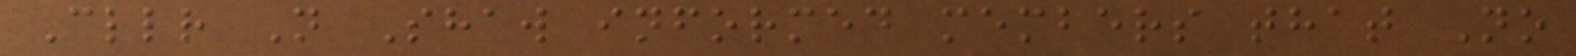Cllr N Shaw informed members that No
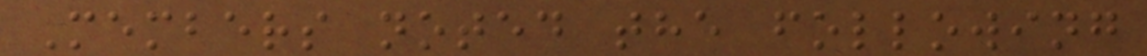Members noted the following
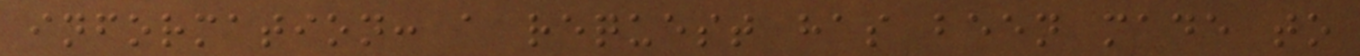information: a request has been made to
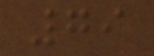79
